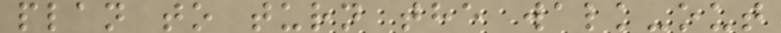plan to turn the walk-out
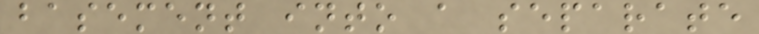basement into a separate
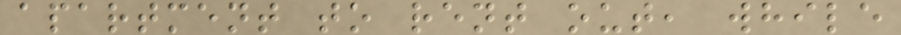apartment to rent out, while
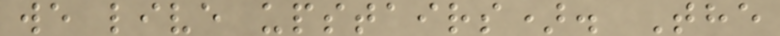we live upstairs). The
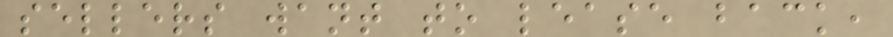sellers want to lease back,
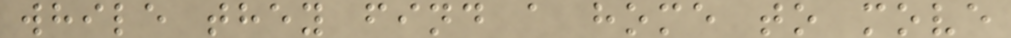while they find a home to move
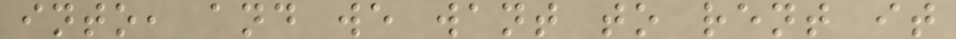into, and we want to rent it
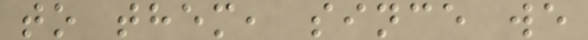to them, since we
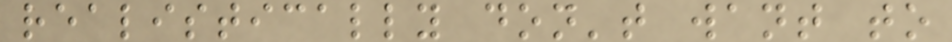realistically don't want to
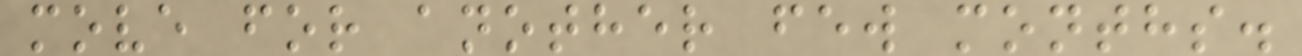move for another few months.
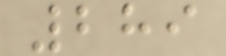289
